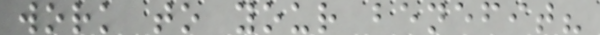work to your benefit?
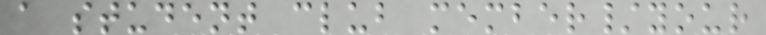a student club member/your
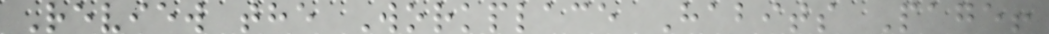Review the Workplace Habits Page!
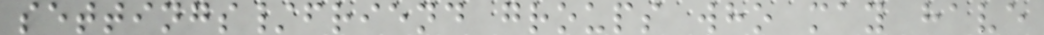settings/friend groups who may have
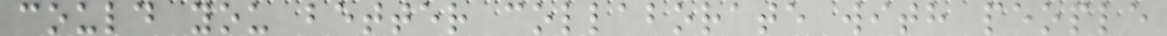could you better collaborate with people
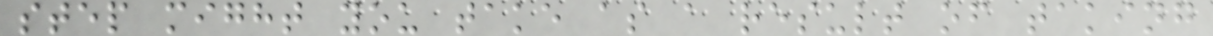step might you take as a result of taking
